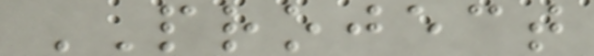PROJECT
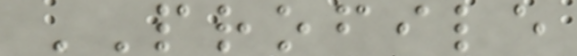PROFILE
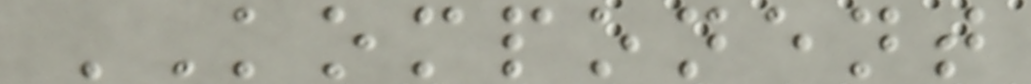KOMPONENT
